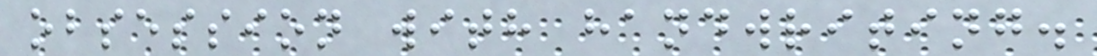obsession with handwriting.
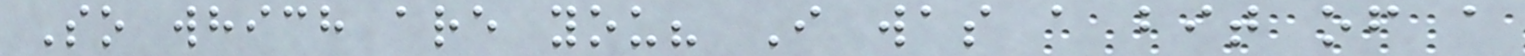So which are you? I was a bit of a
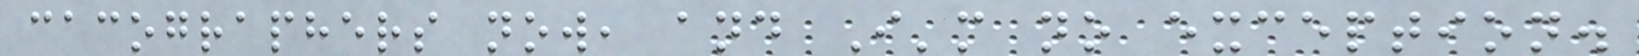cacographers now, and I'm no exception.
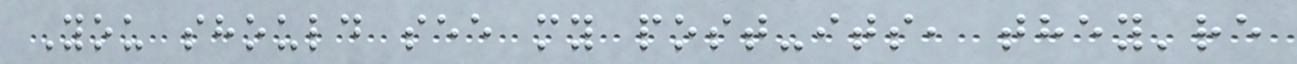You should see my post-its, they're
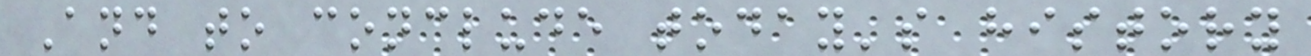And to conclude today's history
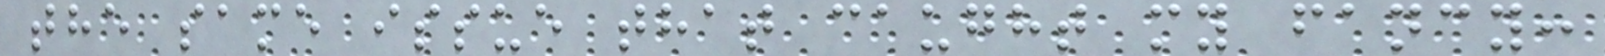the same issue that caught my fancy:
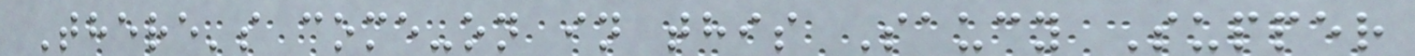There's come-on in this Saucy Supper
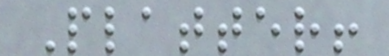Platter!
